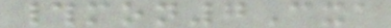#mon7Cxa
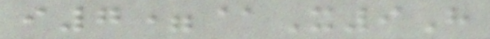i7=@X9H
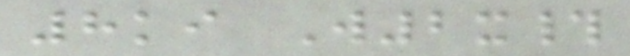8ki W2x#
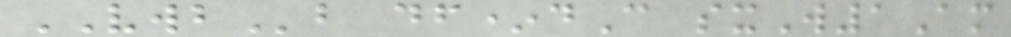VWBb df*dC sxW1Am
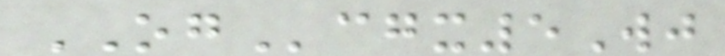OGcgx5Wj
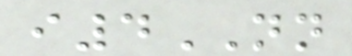i4NN
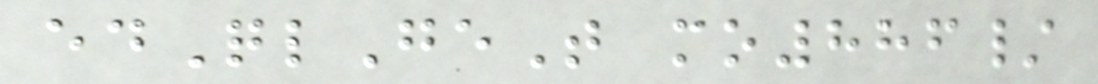edQlGeT mo886/
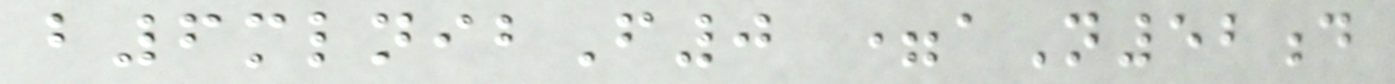b6mlnibF0 =aN52d
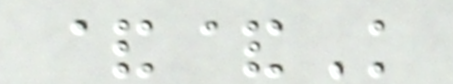&&K
